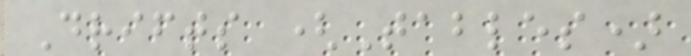Drifts (Tables)
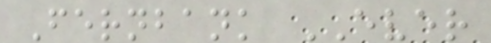Fernbank EVER
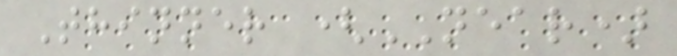Thinner (NEAR)
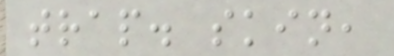trap. skin,
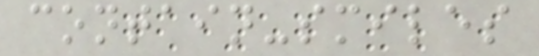contain-smiles
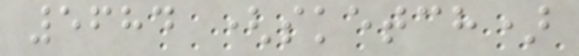5684 (sketch)
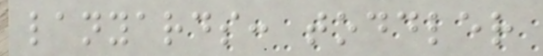lanyards: toddler
